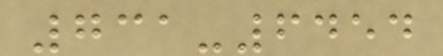731-6454
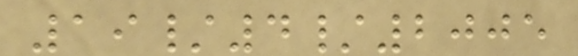19/4/2005
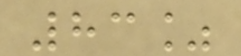83%
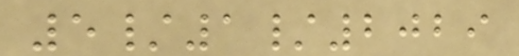5/1/2029
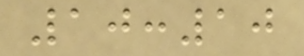10:10
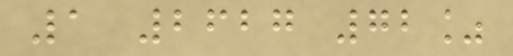1 2627 72%
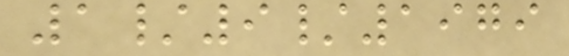1/9/1979
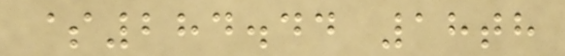$284.44 18th
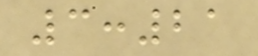3:21
